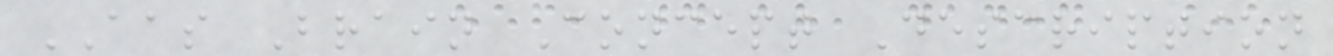AAS Brain Concept Description
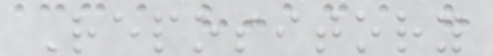Repository
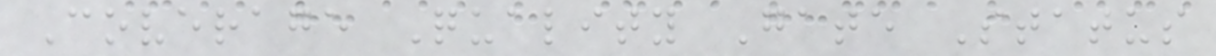Coverage Quality Gate Status
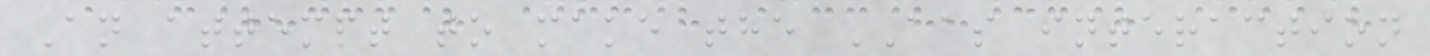An attempt to make the AAS interaction
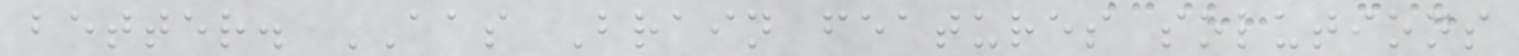better. AAS Brain features solutions
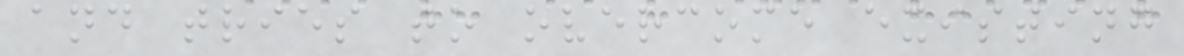and tries to overcome existing
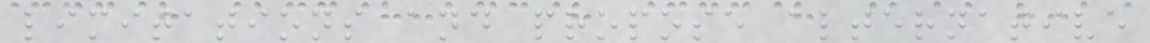limitations and propose alternative
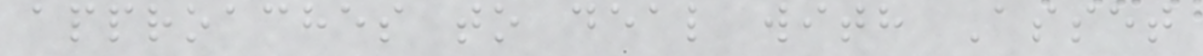approaches to deal with Asset
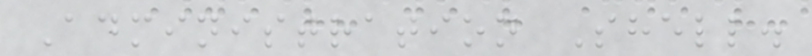Administration Shell.
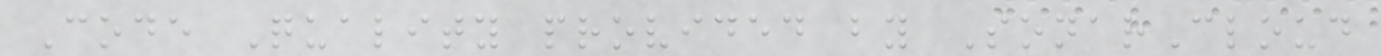Code Quality provided by SonarCloud
